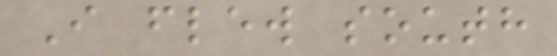I flew south
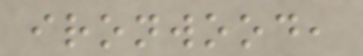ironwood,
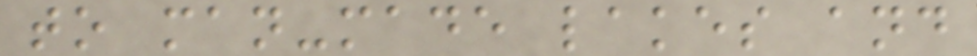to man-made lakes and
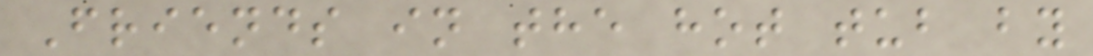Friends in the hot tub by
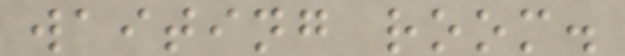waiting room.
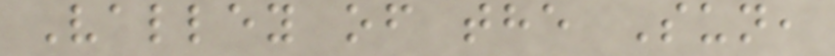Valley of the Sun,
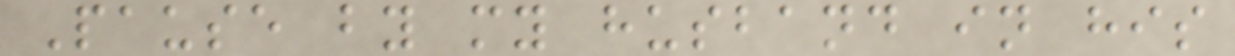Pause by my husband in his
